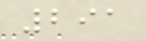291
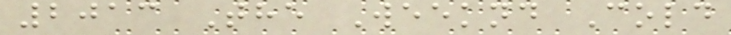2013 The Weeknd Cold
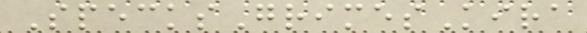SpecksGrimesKira
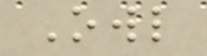Owl
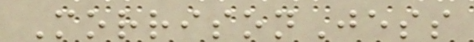MorrisonJess
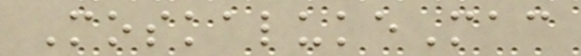MoskalukeMac
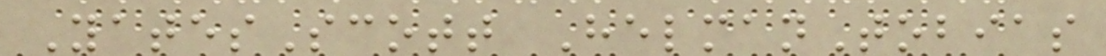YatesScott HelmanTobias
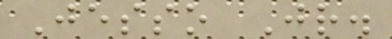Jesso Jr.
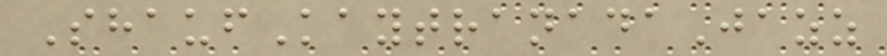ShaufKaytranadaJazz
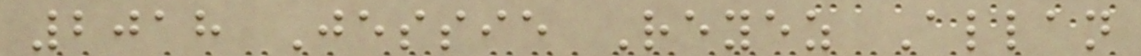2018 Jessie Reyez Allan
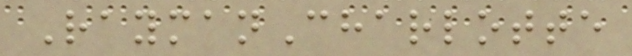RaymanCharlotte
